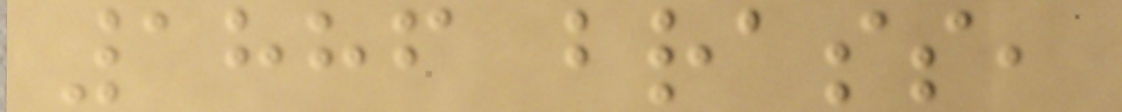1886 brass,
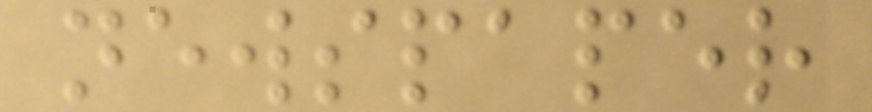newspaper
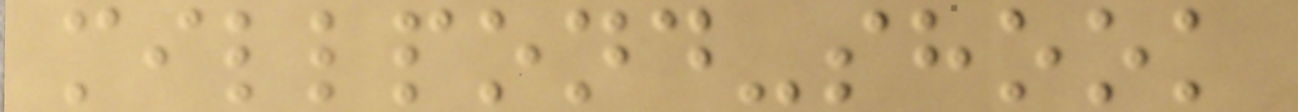millpond-shook
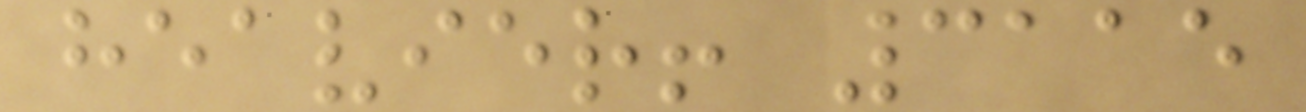heavier! 3115
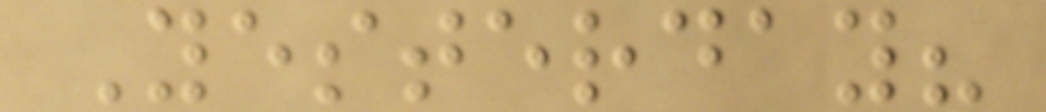Yesterday?
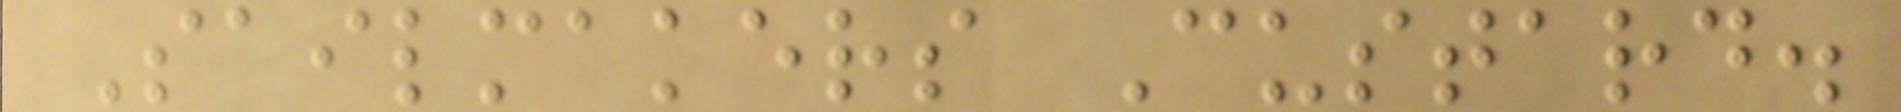Sailmakers Custard.
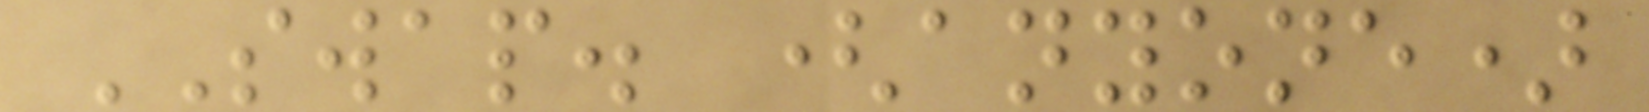SWAP. (anyone)
